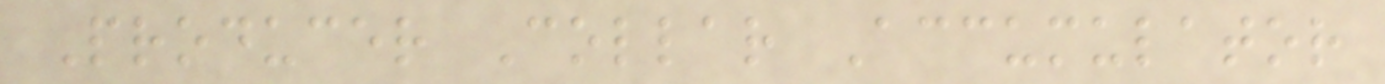Producer Collar Accumulator
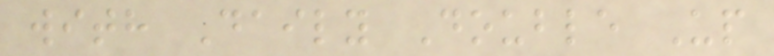with Daily Double Up
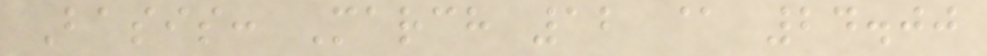Basis: March 12 @ 24.00
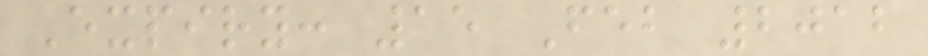Expiry: 15 Feb 2012
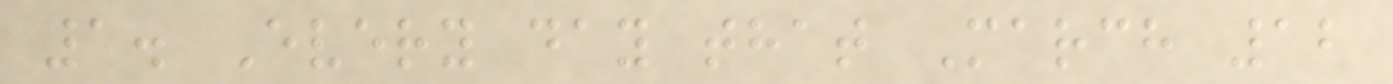1. Every day that March 12
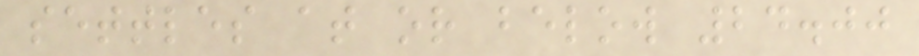settles at or below 24.00
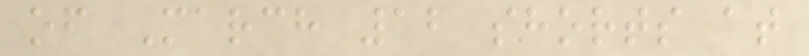of March 12 shorts at
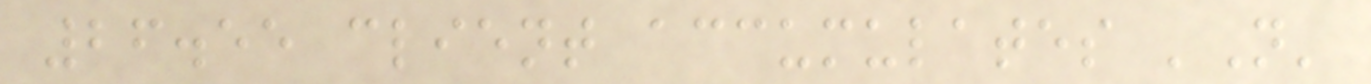26.55 client accumulates 'N'
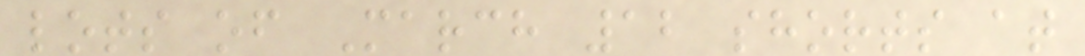lots of March 12 shorts at
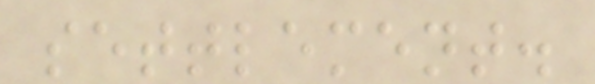settlement.
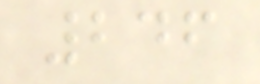246
